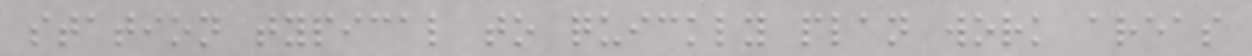station typical to quickly plan work areas
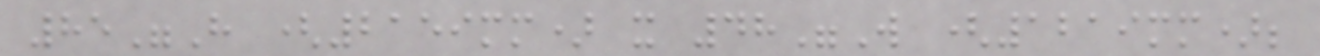85"H (2159mm) x 48"W (1219mm);
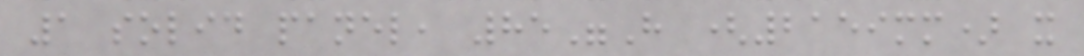1 solid panel, 85"H (2159mm) x
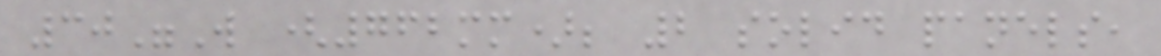30"W (762mm); 2 solid panels,
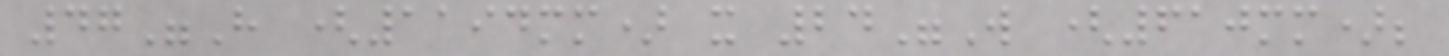47"H (1194mm) x 24"W (610mm);
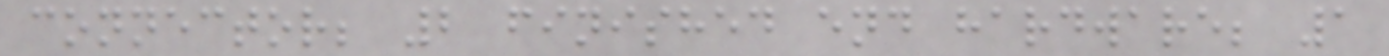connector; 2 finished end hardware; 1
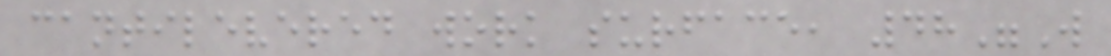cantilevered work surface, 48"W
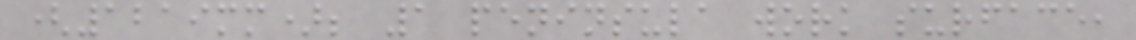(1219mm); 1 peninsula work surface,
